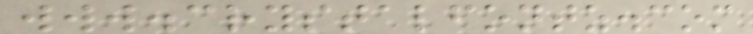www.crystalfontz.com
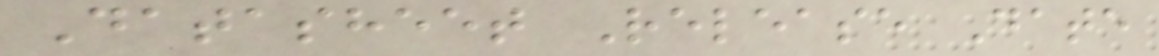Datasheet Release Date
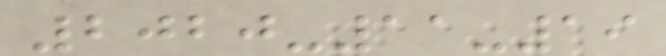2020-11-19
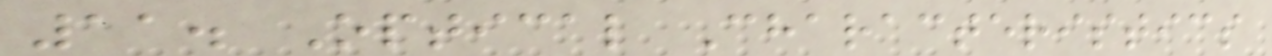11. Optical Characteristics
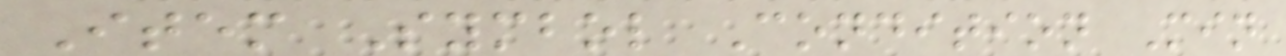Item Symbol Condition Min
